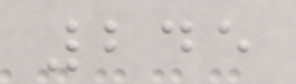245
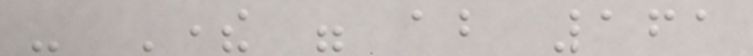- There were about 161
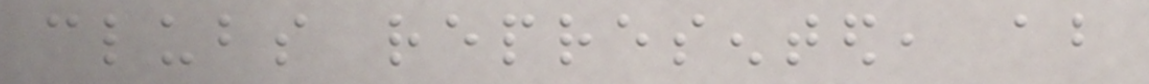clubs represented, about
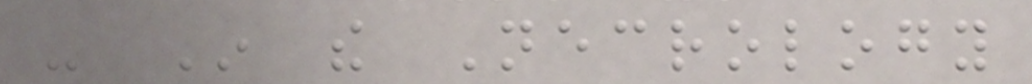- In the Necrology
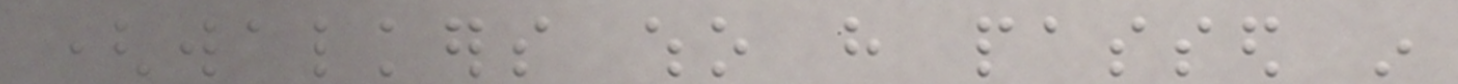(walkers who have passed in
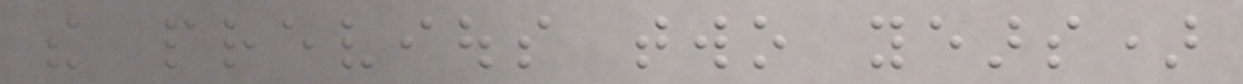the previous two years)
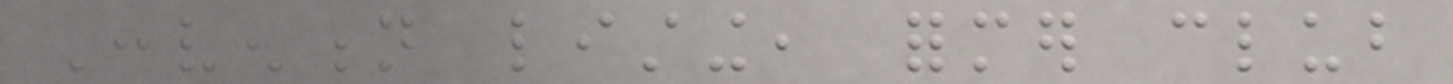Convention listing, former club
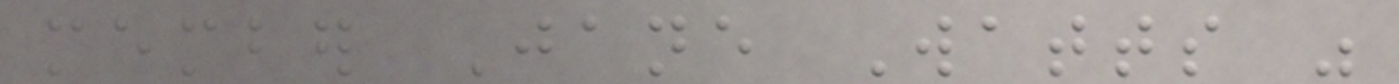member Jane Watts was
